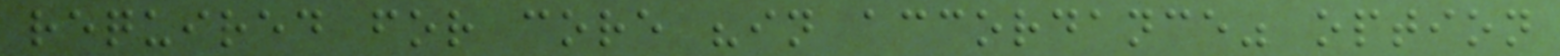required for core "in accordance" option
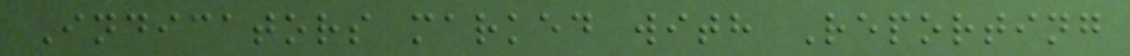Indicators marked with Reporting
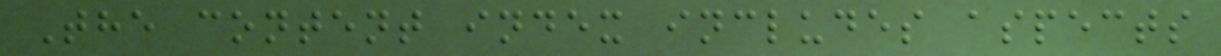The content index includes aspects
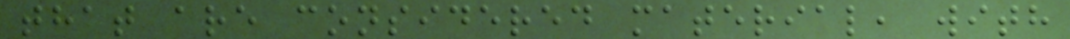that are considered material, with
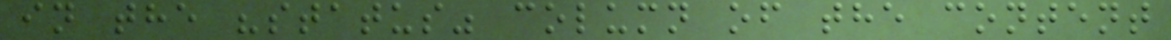in the "status" column of the content
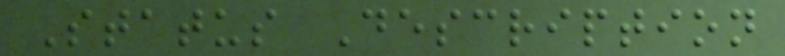Status Description
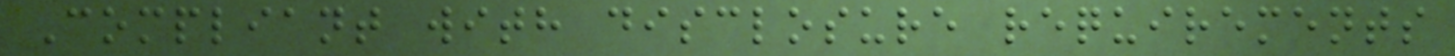Compliant with disclosure requirements
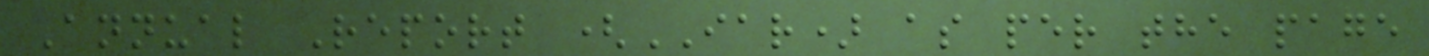Annual Report (IAR) as per the page
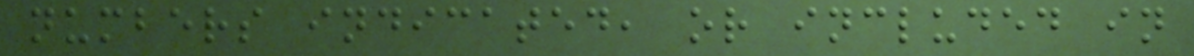numbers indicated, or included in
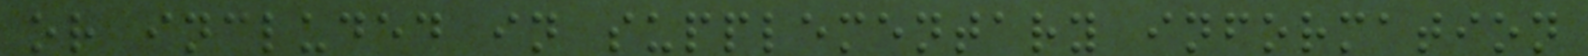or included in supplementary information
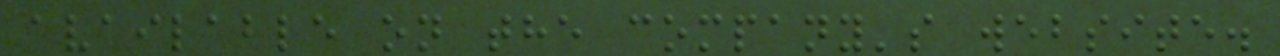available on the company's website.
